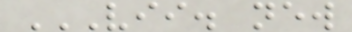VII. NEW
